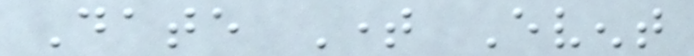Date Time Event
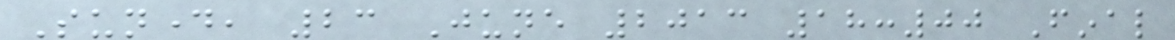Sunday, 23 June 2013 18:00 Final
